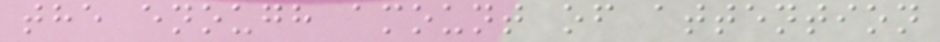the enough amount of attention
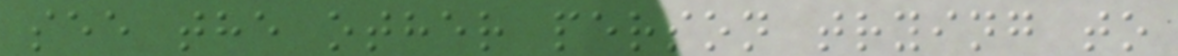see the other person trying to
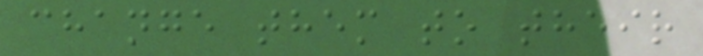change them to their
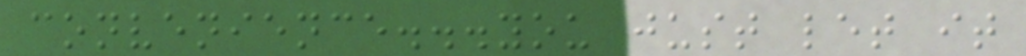convenience...you just let it
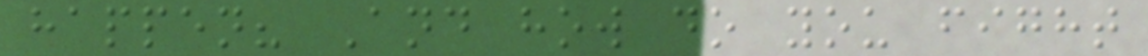happen? And how do you fight
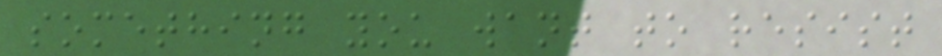something you want to resist
